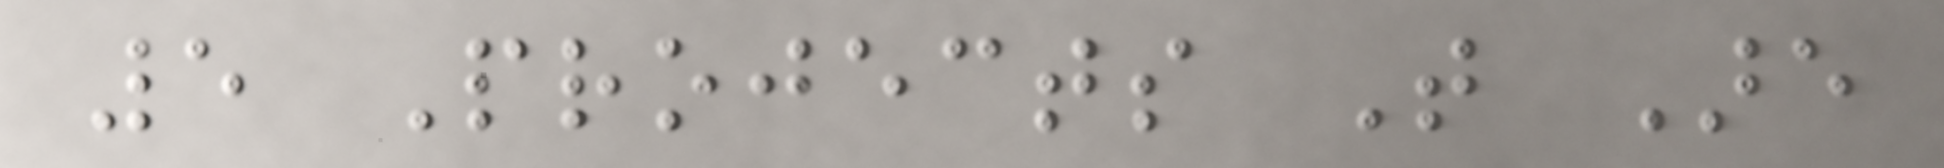5 Projects That Are
